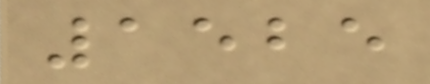1525
